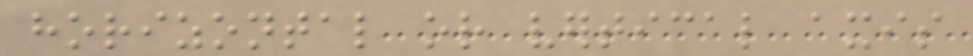horizontal or vertical axis
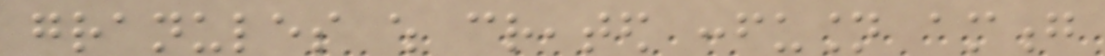granules which created confusion among
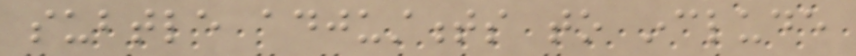subtle adjustments to include
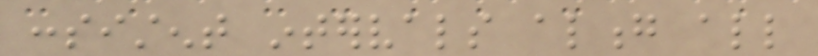consistent intervals along all
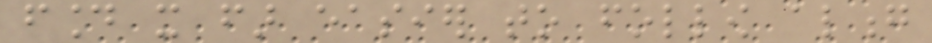found it far easier to follow along
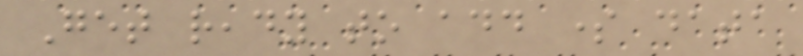Get ready to add some data
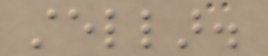stellar.
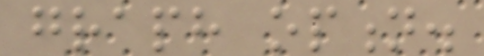graph option.
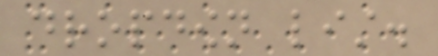dropdown list.
